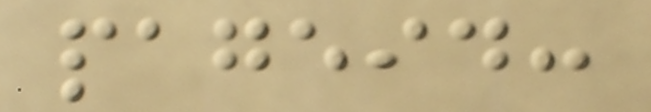pageid:
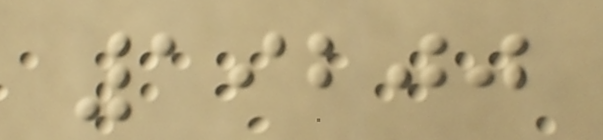19200
